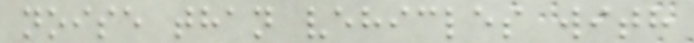noise than vehicles with
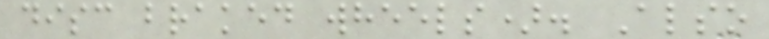disc braked wheels). Also
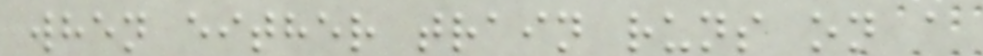when either train runs on a
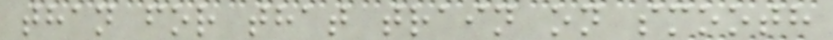than for that train on smooth
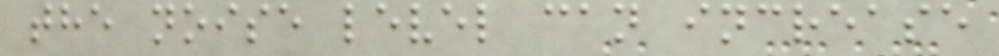the noise level can increase
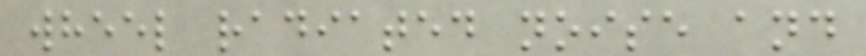wheel radiated noise and
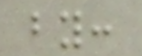by:
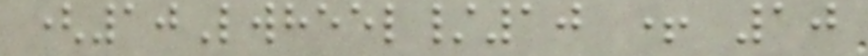(10Lwheel/10 + 10
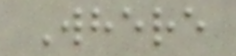Where
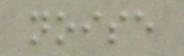noise
